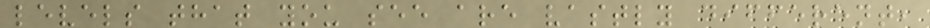levels that you see are vastly different,
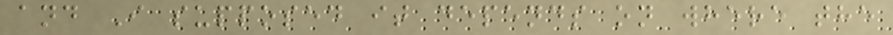and I supposed it depends on where the
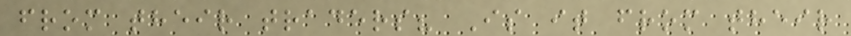from their traders? Is it from their
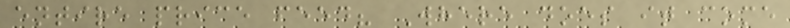entire price feed? Where does it come
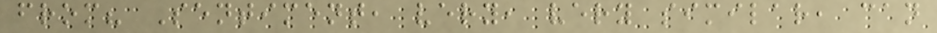from? Sentiment, very, very similar, can
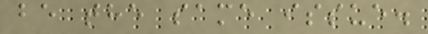be the same issue.
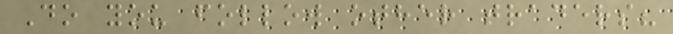Do you follow other traders?
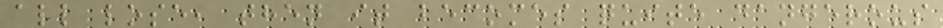all lose, then it becomes quite dangerous
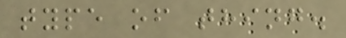type of thing.
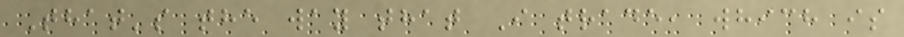That's the way that I trade, which is
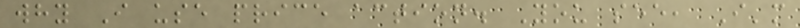why I use price action. You see, I'm
